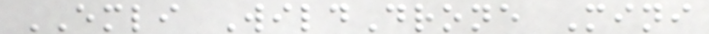EMLI WildDrone Mini
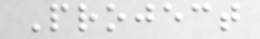Project
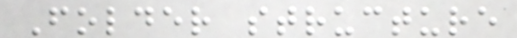Folder structure
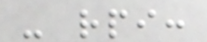- rpi:
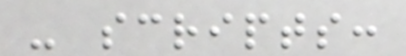- scripts:
